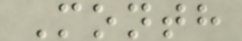Month
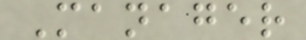Manager
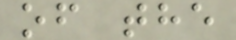of the
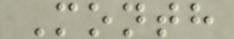Month
